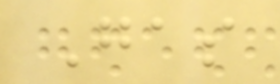Gas
